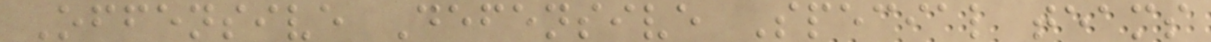Offensive Defensive Special teams
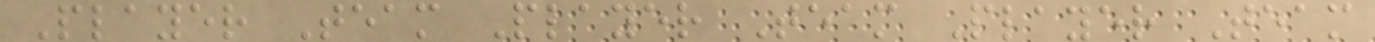Player Team Player Team Player Team
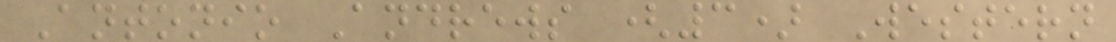Antonio Andrews (3) Western
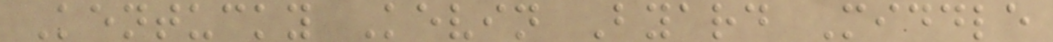Kentucky Kevin Byard Middle
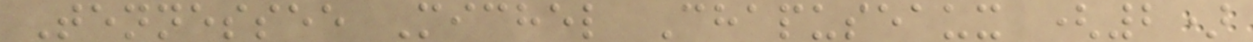Tennessee Michel Chapuseaux (2)
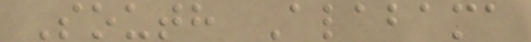South Alabama
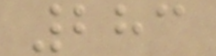283
